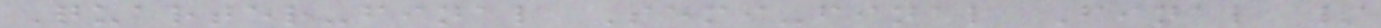Quarter-final Semi-final Final /
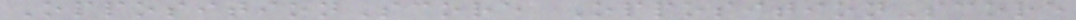OppositionScore OppositionScore
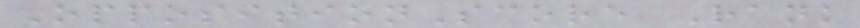OppositionScore Rank
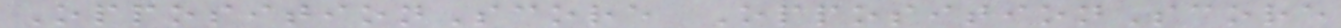OppositionScore OppositionScore
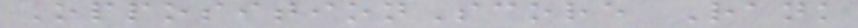OppositionScore Rank
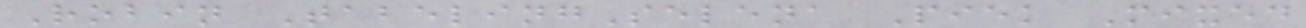Robin TabelingSelena Piek Mixed
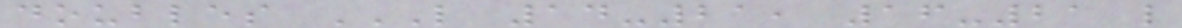doubles L 14-21, 16-21 L
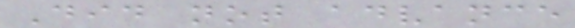Did not advance
